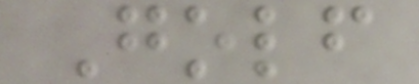Golf
